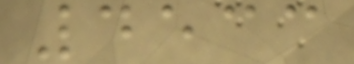4533
